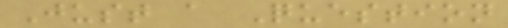Just a Question
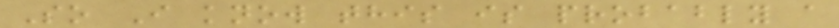So I know this is probably a
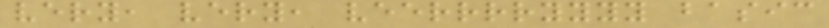very, very, veerrrryyyy basic
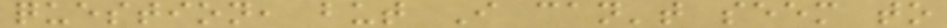question, but I can't seem to
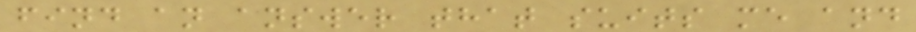find an answer that suits me and
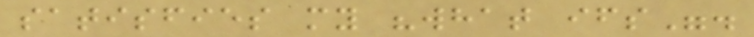satisfies my "what ifs".
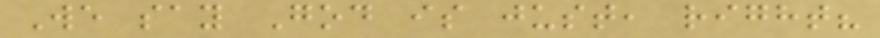We say God is just, right?
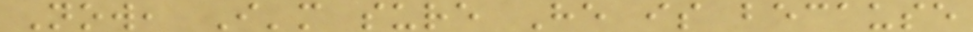Now, I'm sure He is because
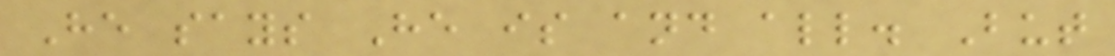He says He is and all. But
